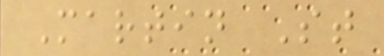Martin St
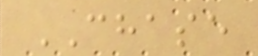CHASE
